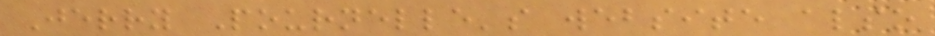Jerry Pournelle's website also
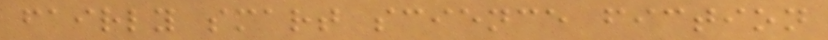fairly smart science fiction
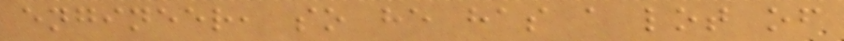engineer, so he has a lot of
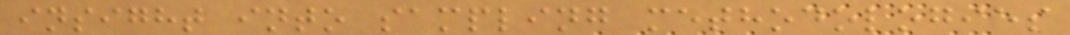insight into sampling methodologies
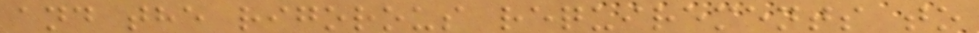and the rigorous requirements to
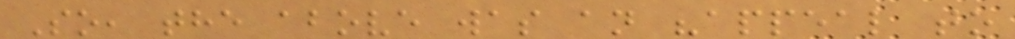So, the above was an "appeal to
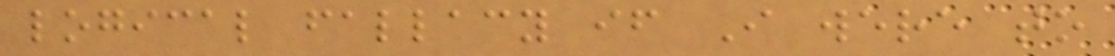logical fallacy if I were to
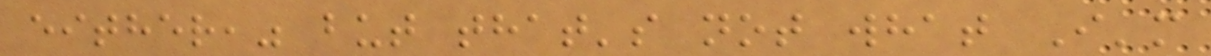either," but that's not what I'm
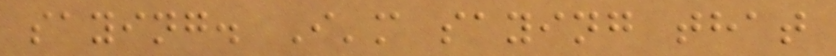saying. I'm saying that
